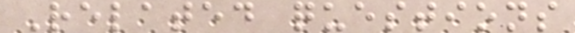Related questions
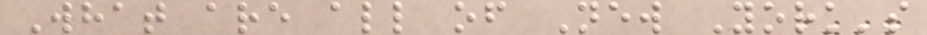What are all of New York's
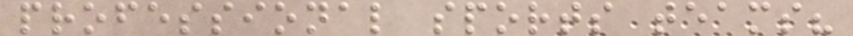professional sports teams?
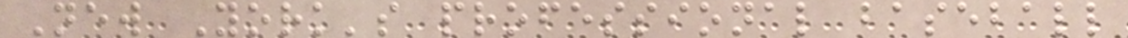New York's professional baseball
